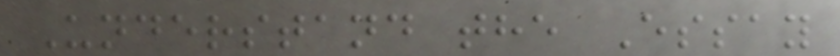Understand the Essay
